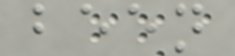been
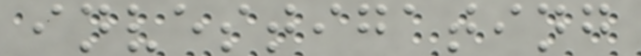investigating
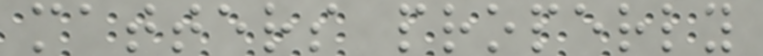matters properly
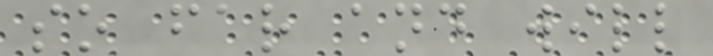so far and will
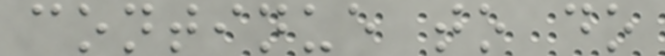continue to do
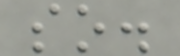so.
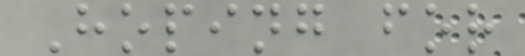Hoping for
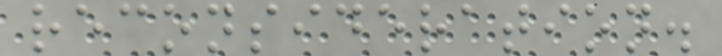reconsideration.
